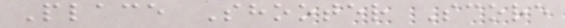Place Shooter Score
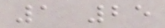1 25
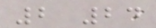2 24
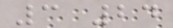3 24
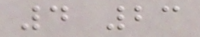4 23
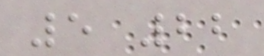5 22
